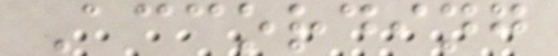According
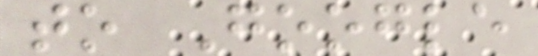to Google
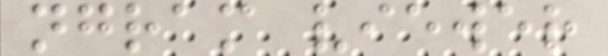ngram viewer
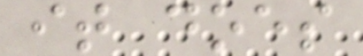it does
